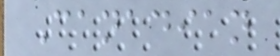Canadian
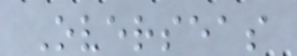Overseas
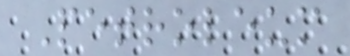Petroleum
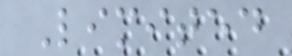Limited
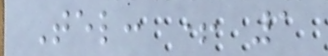Tel: + 1
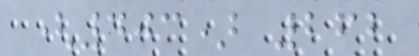(403) 262
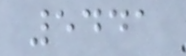5441
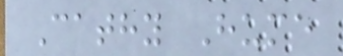Cathy Hume
